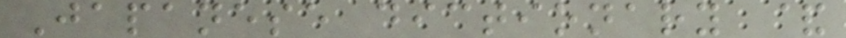Japanese dictionary &
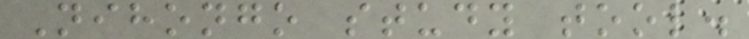Nihongo study tool.
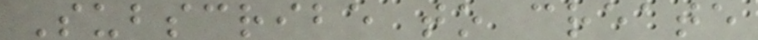Subscribe to create
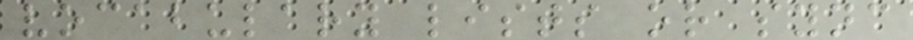vocabulary lists or sync
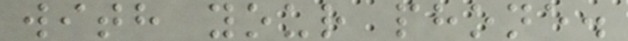with your phone.
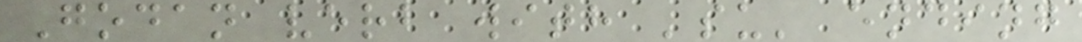Godan verb with 'su' ending
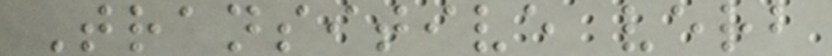Transitive verb
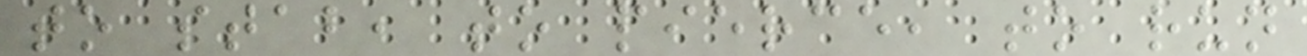to stab, to pierce, to run
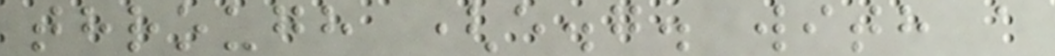through (e.g. with a
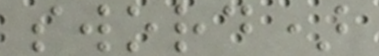sword)
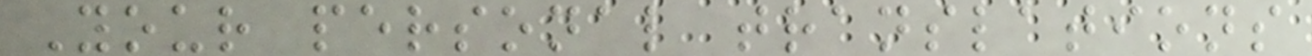Your personal translations
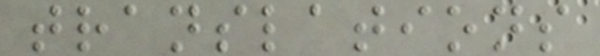translations
